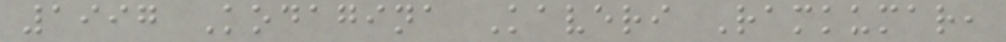1997 Kodagina Kaveri Ramkumar,
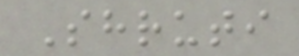Shruti
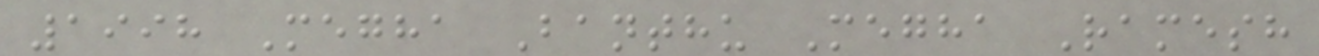1998 Megha Banthu Megha Ramesh
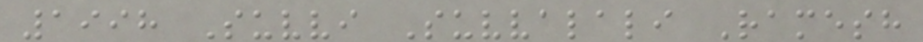1998 Suvvi Suvvalali Ramesh
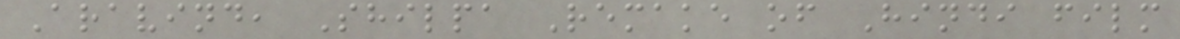Aravind, Shilpa Remake of Hindi film
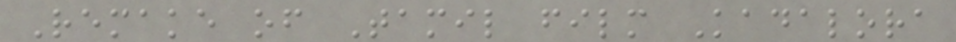Remake of Tamil film Kadalora
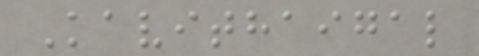Kavithaigal
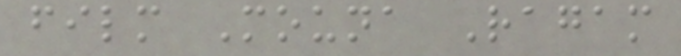film Mouna Ragam
